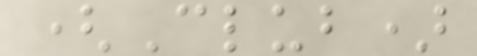(Club)
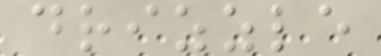drizzle
